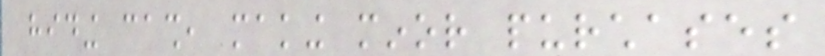hiding cash, making minor purchases
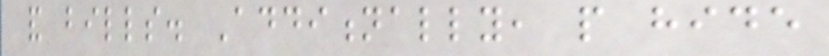and bills. Additionally, people hide
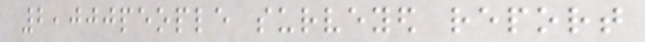2,000people surveyed report
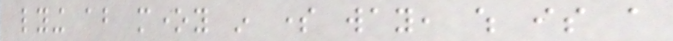lying about money in some way, which is a
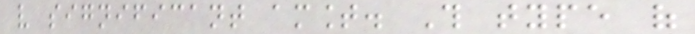very significant amount. This type of
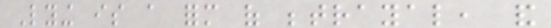Lying is a form of betrayal, and
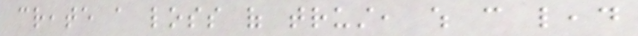create a loss of trust, which can lead
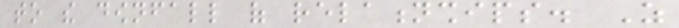to the downfall of relationships. As
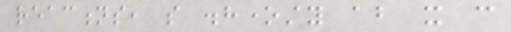reactions, so dishonesty about it can
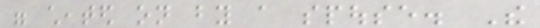were cheated on by a spouse. The
